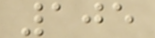105
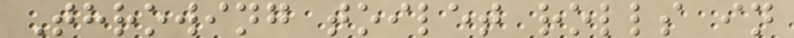Throwing toilet rolls in
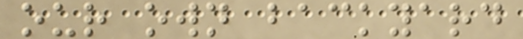our own backyard
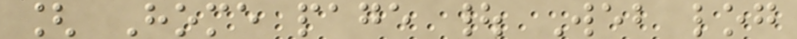[ Home page | Web log
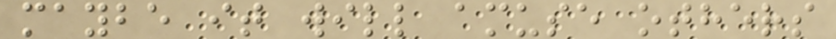maybe it will amuse others
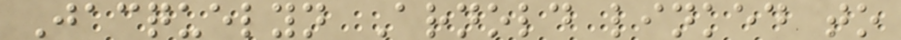Jacquelyn Arnold linked to
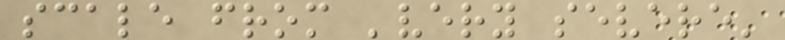scale from 'very severe'
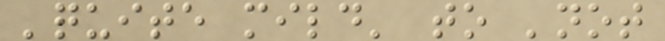'quite mild' to 'not
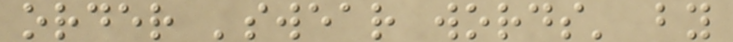order 'swear words' by
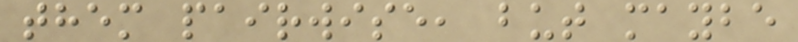them pairwise, but maybe
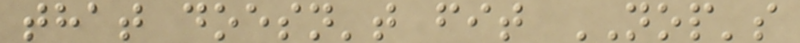that doesn't fit NOP's
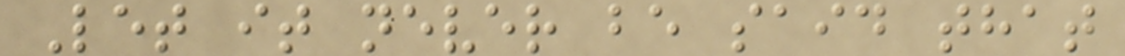Let it never be said that
